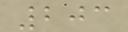203
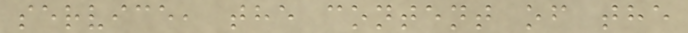service, the content of the
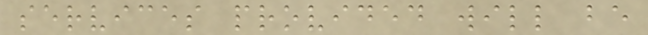services provided will be
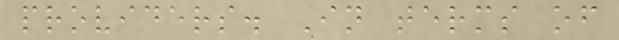providers. In terms of
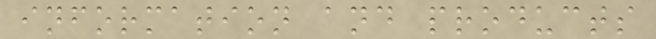information and products
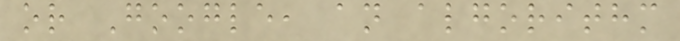or Google, an algorithm
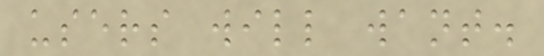users will want.
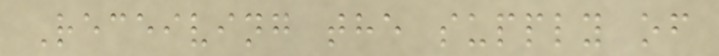Receiving the supply of
